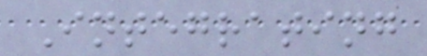Integrating
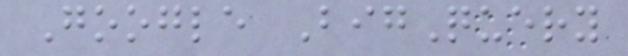Google BigQuery
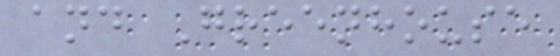and Greenhouse
